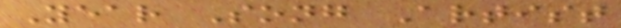Year Song Artist
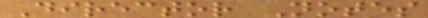Director Notes
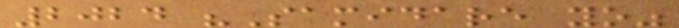2024 "Samidare yo"
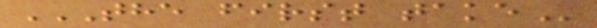THE FIRST TAKE
